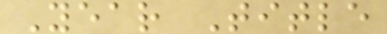Year Title
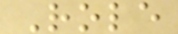Role
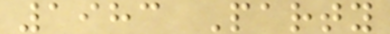1983 Party
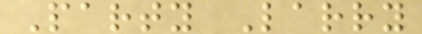Party Larry
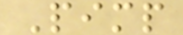Pimp
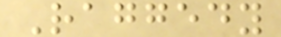Raggedy
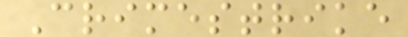Crimestrike
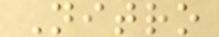Nitro
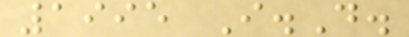1995 I.D.
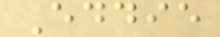Eddie
